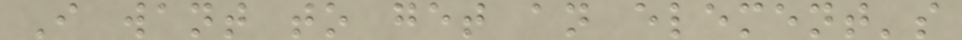I want to get an element's
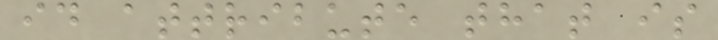id attribute that is
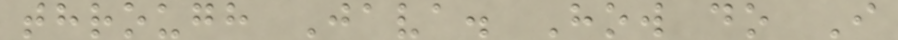through Java. How do I
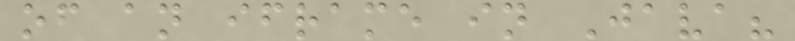of an iframe in Java?
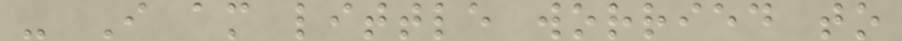- I am little worried to
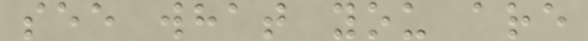see what you are
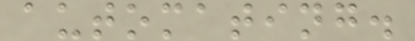automating.
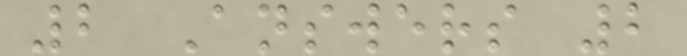2 Answers 2
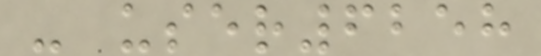- user6258
